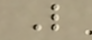L
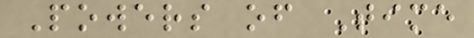Powers of Time
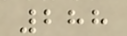288
